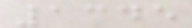1345
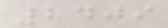2409
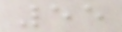55
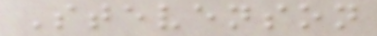Stevenson
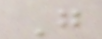G
